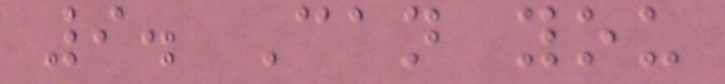9. Can you
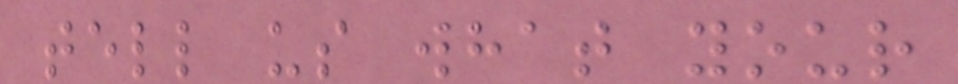tell us what your
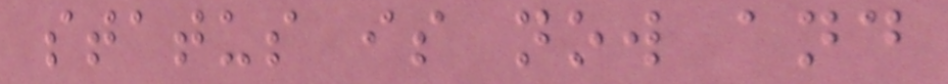status is now and
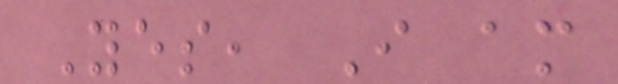Yes, I am
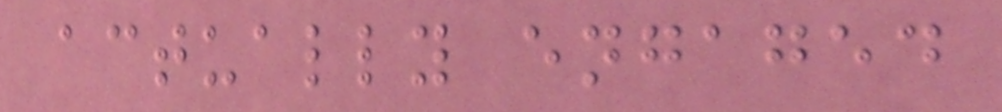actually engaged
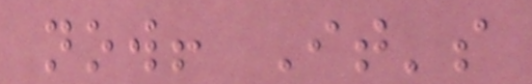now! It's
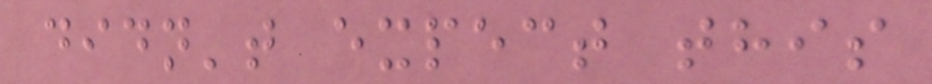didn't expect this
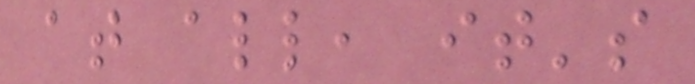at all, it's
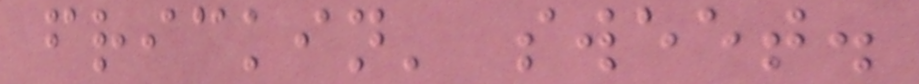frickin' sweet.
